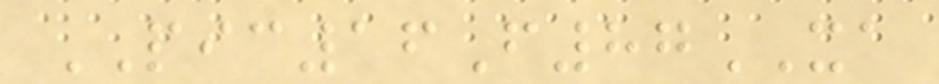PIC16F87XA
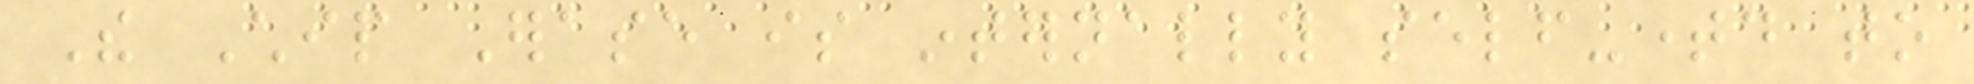The Chip Erase is internally self-timed to
